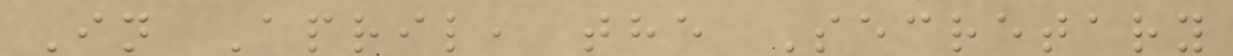In April, the Secretary
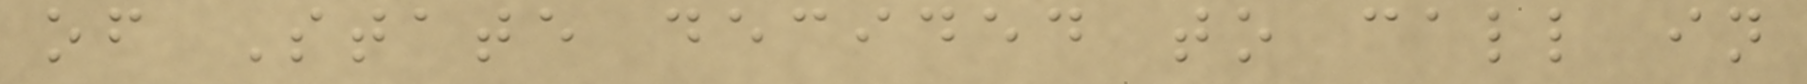of State decided to call in
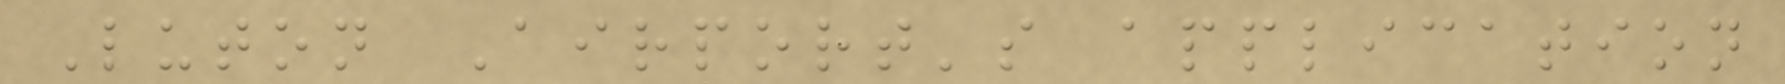Luton Airport's application
